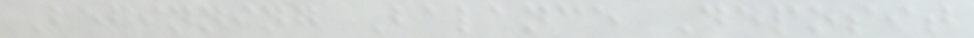Beginning Balance Deposit
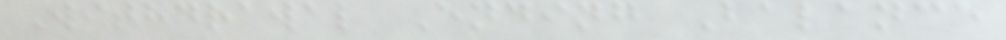Withdrawal Ending Balance
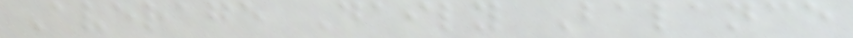Average Daily Balance
